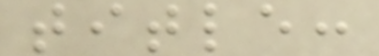title:
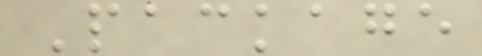Package
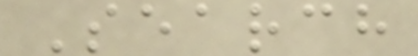Search
